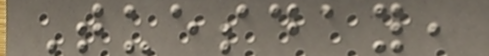Tuesday,
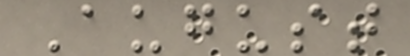August
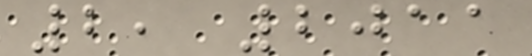2, 2011
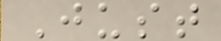Just
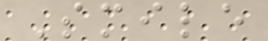Smile
